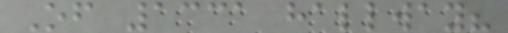Of 1331 hallway?
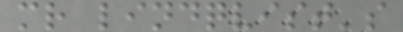mr lindqvist's
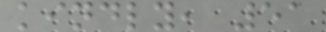kindly, 51
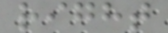right
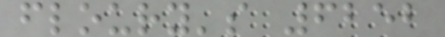floury's 6252
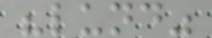"lund"
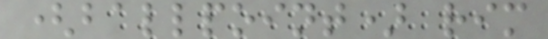(ballpoint) rim
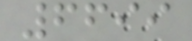6699
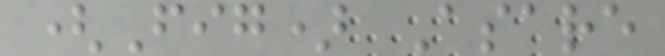(Fig) Asare
